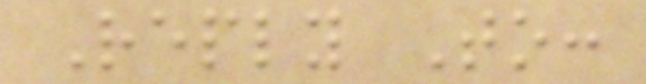Reply To:
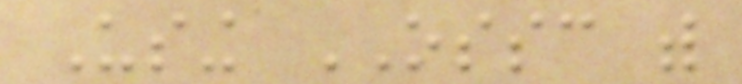Using OSSC with
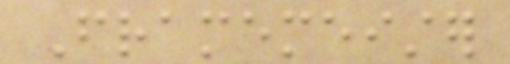Framemeister
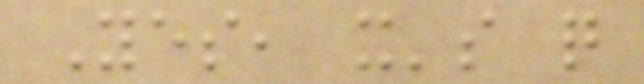Yes, it's quite
